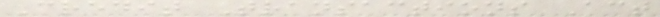Credit Transactions Act
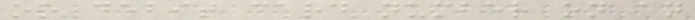or debit card number on an
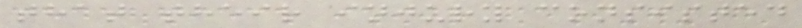that their injury consisted
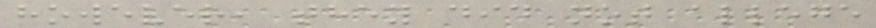however, they did not allege
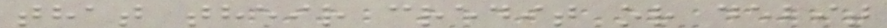that their credit or debit
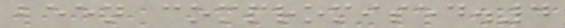been compromised.4
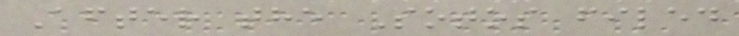After the Sotos filed
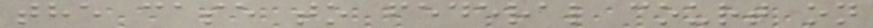the case to federal court on
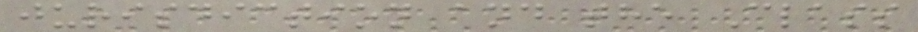jurisdiction and the Class
